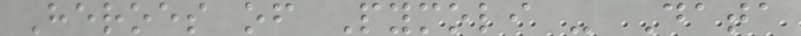Heroes of Pymoli - Data
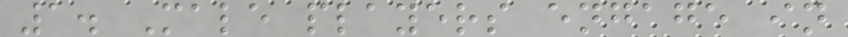1. Male players engage in
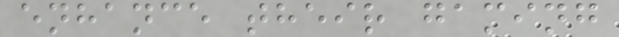enhance their gaming
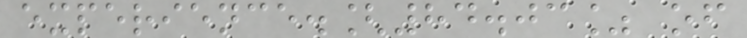experience.[84.03% of
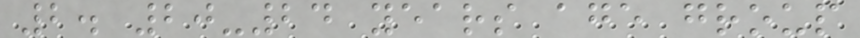2. 20-24 years age group
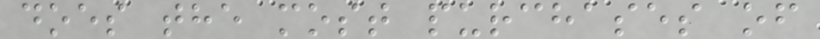does the most purchases of
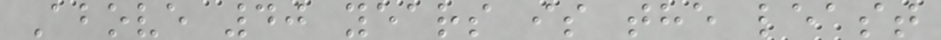Above 40 years is the least
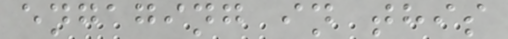engaging in this
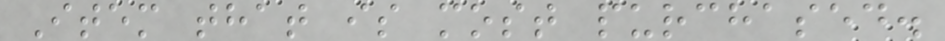Item that is most purchased.
